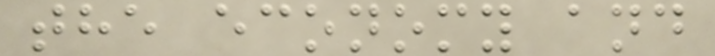the economy and
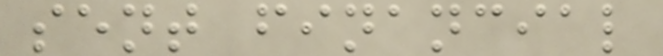sent financial
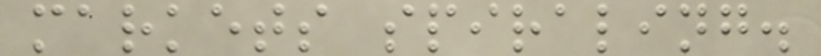markets spiraling.
